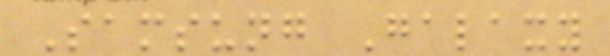Samsung Galaxy
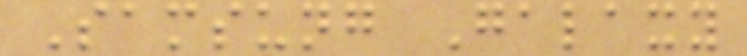Samsung Galaxy
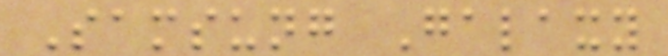Samsung Galaxy
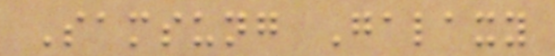Samsung Galaxy
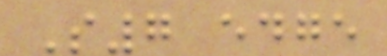S7 edge
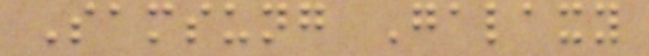Samsung Galaxy
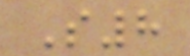S8
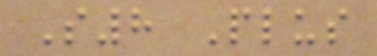S8 Plus
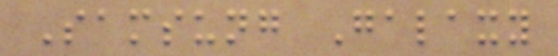Samsung Galaxy
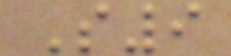S9
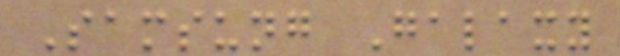Samsung Galaxy
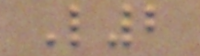L2
